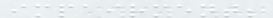impairment;
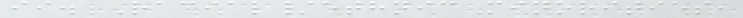ii. Racial/ethnic minorities,
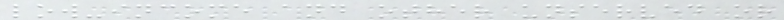low-income and other unserved or
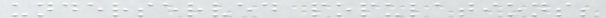underserved populations;
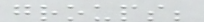groups;
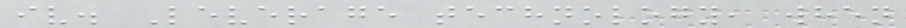iv. Leverage technology, when
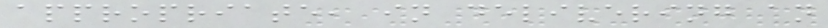appropriate, in delivering an
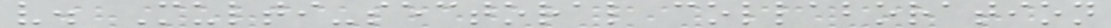v. Multi-sectoral collaboration
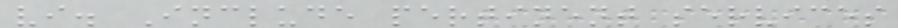vi. Include pertinent services
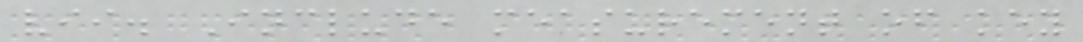vii. Include measurement of key
